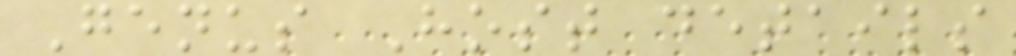Genus Host details
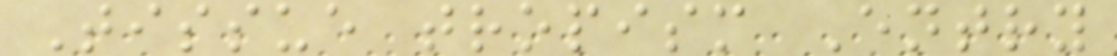Tissue tropism Entry
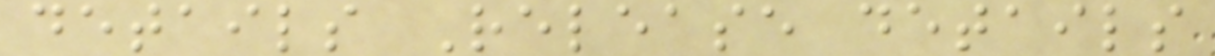details Release details
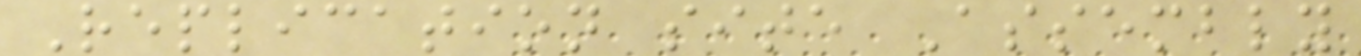Replication site Assembly
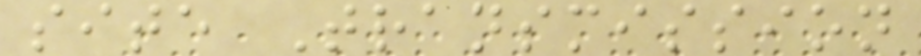site Transmission
